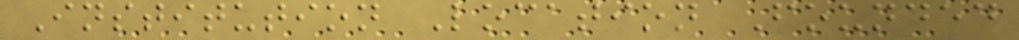Institution Location Founded
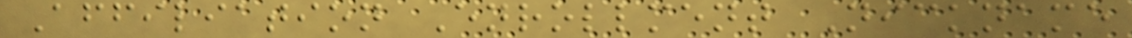Affiliation Enrollment Nickname
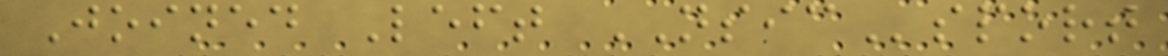Joined Left NSICsport
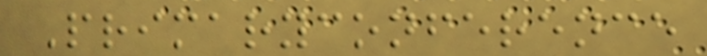Primaryconference
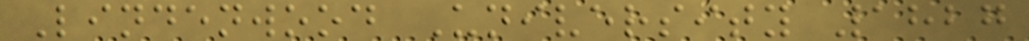Lindenwood University 1827
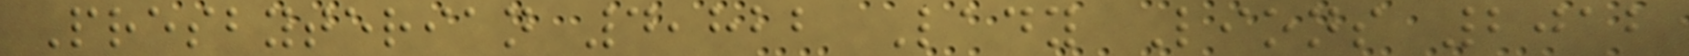Presbyterian 4,822 Lady Lions 2012
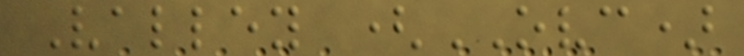Valley (OVC)
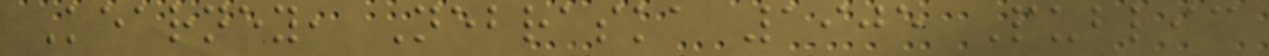Kearney, Nebraska 1905 Public
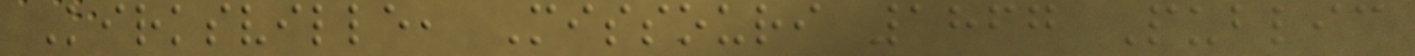Kirksville, Missouri 1867 Public
